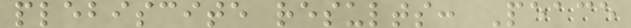plebiscite results: Peace
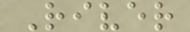River
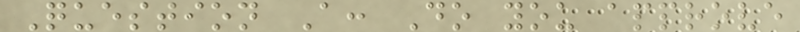Question A: Do you approve
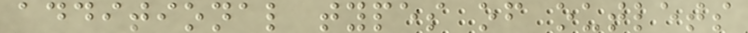additional types of outlets
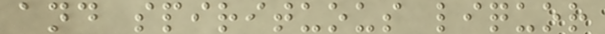and spirituous liquor
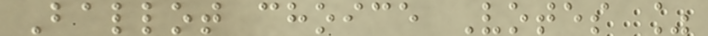Ballot choice Votes %
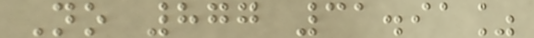No 877 31.91%
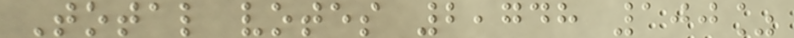Total votes 2,748 100%
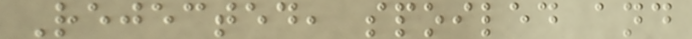Rejected, spoiled and
